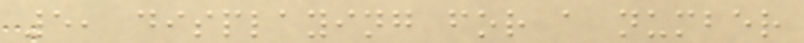5, displaying for a number
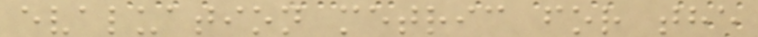evaluation metric for the
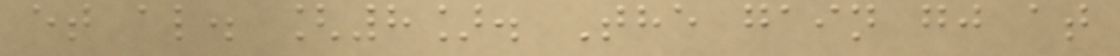et al. [8]. The gain gj at
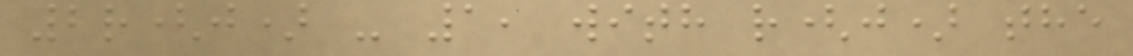2r(j) - 1, with r(j) the
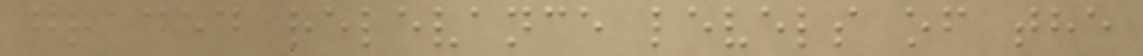graded relevance levels of the
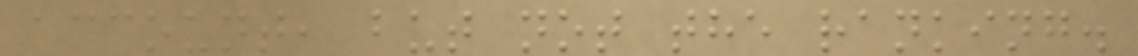account, but not the ranking.
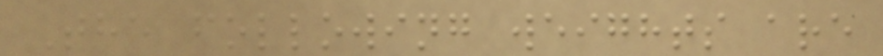The following weights are
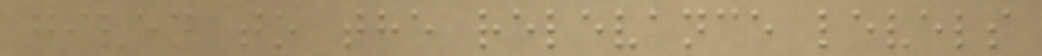given to the relevance levels
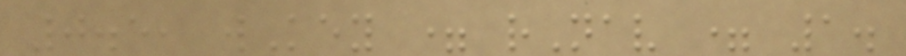0.5, wKey = rNav = 1.
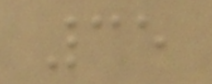35
